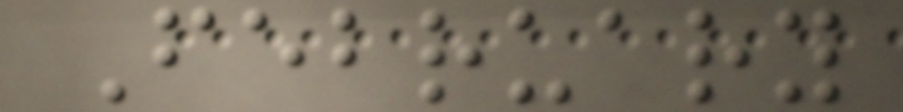February
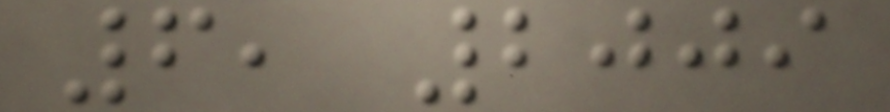6, 2009
